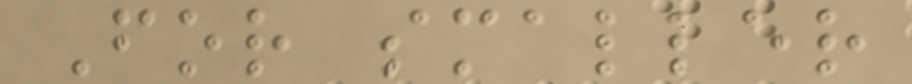For smaller
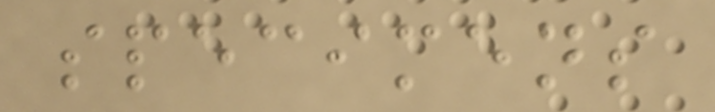specimens
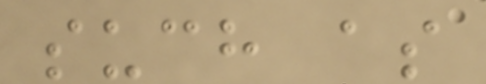such as
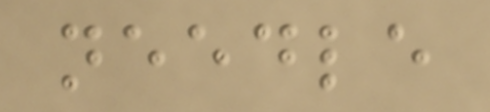needle
